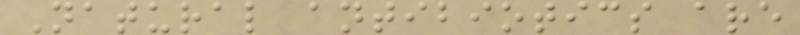Natural antibiotics are
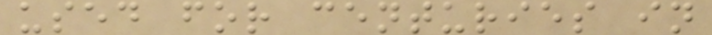used for centuries in
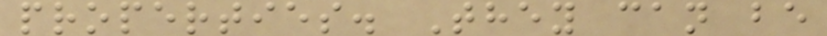properties. They can be
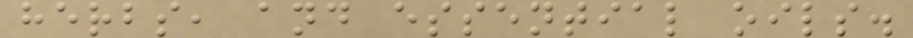herbs, and essential oils.
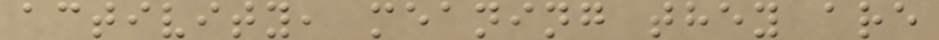activity, meaning they are
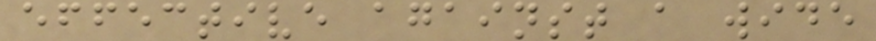effective against a wide
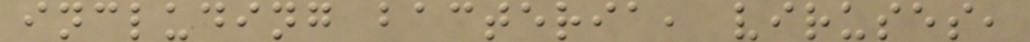including bacteria, viruses,
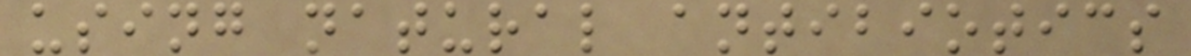using natural antibiotics
